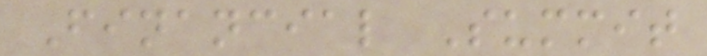Financial Summit
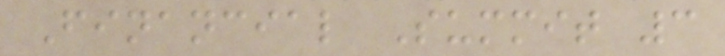Financial Summit 3
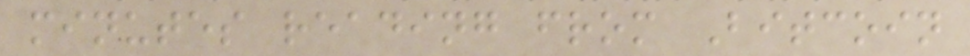minutes reading from Bitcoin
